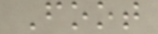Foot
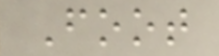Foot
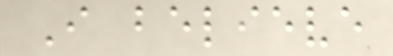I believe
